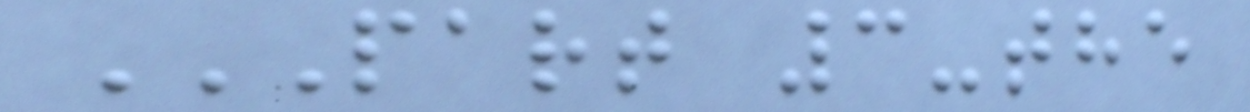PART 3-THE
